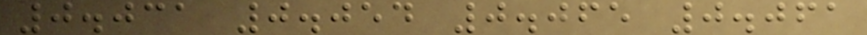0.031 0.054 0.065 0.061
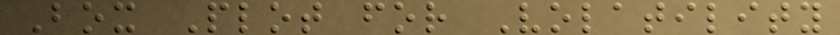Box Plot for Volatility
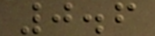0.6
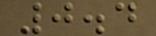0.4
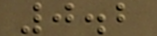0.2
